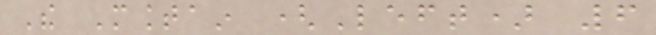The Mountain (Left) 6
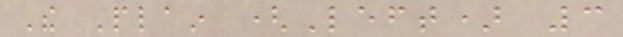The Plain (Left) 3
